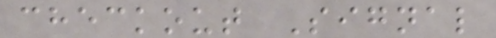checkout Signal
